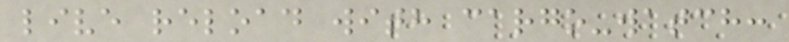live reload with cargo-watch:
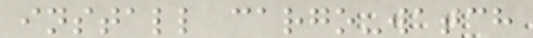install cargo-watch
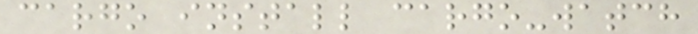cargo install cargo-watch
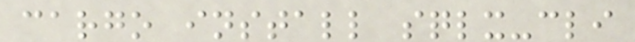cargo install sqlx-cli
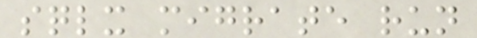sqlx migrate run
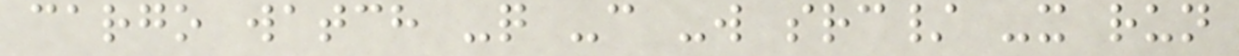cargo watch -q -c -w src/ -x run
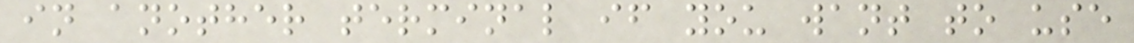in another terminal if you want to use
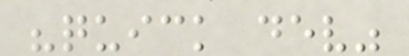"quick dev"
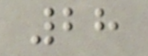28
